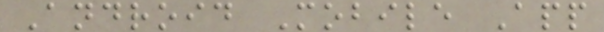Android Mobile App
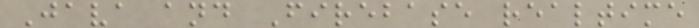Java and Firebase realtime
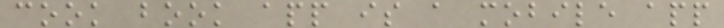cook book app is a mobile app
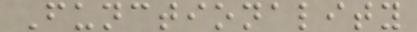Functionality
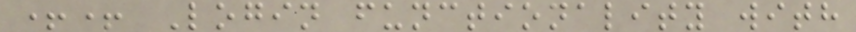++ Login functionality with
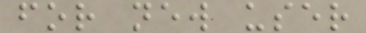for new user
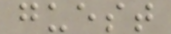guest
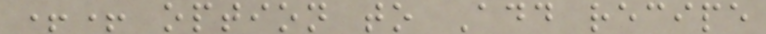++ option to Add recipe
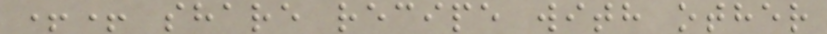++ share recipe with other
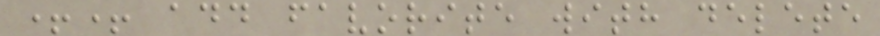++ add favorite with delete
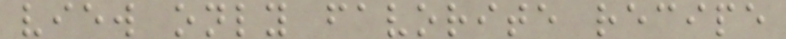view only favorite recipe
